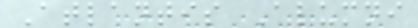Atlantis Alumni
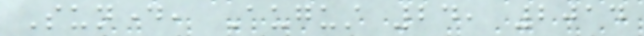Sunday, August 24, 2014
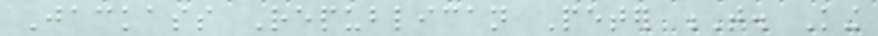Jackass Republican Peter T. King
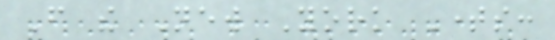From the New York Times:
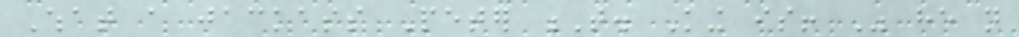What a jackass Peter T. King is! Was he not
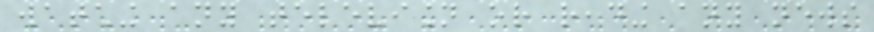watching any television or reading any news
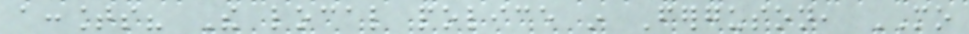accounts? The local police in Ferguson, MO
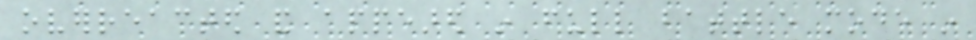overreacted and appeared in full battle mode in
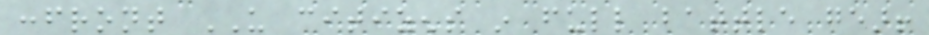confront US citizens in full battle gear!
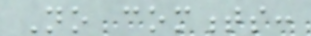No comments:
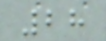28
